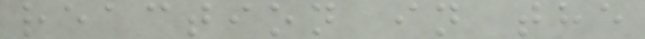reaction in the
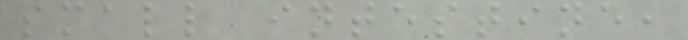small intestine,
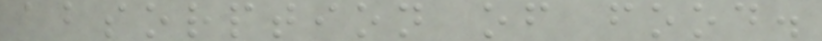absorption of food.
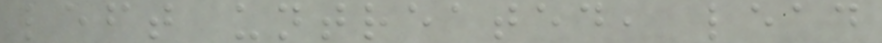left untreated, lead
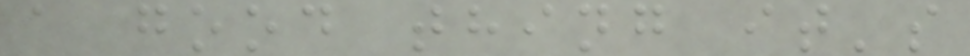a good thing it's
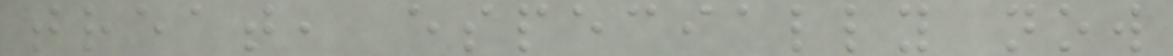treat, especially now
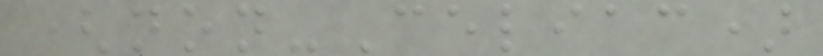(non-Celiac)
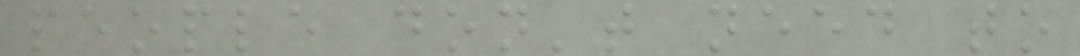people don't need to
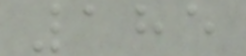185
